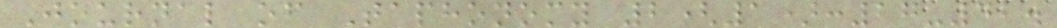Journal of Taphonomy 2(1):27-42.
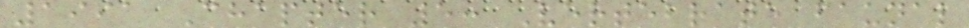1991 Chapter 5: Vertebrate faunal
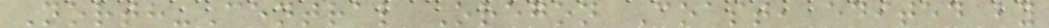North-Central Oregon Coast, edited by
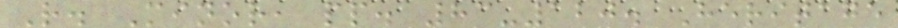R. Minor, pp. 83-120. Heritage
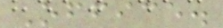Office.
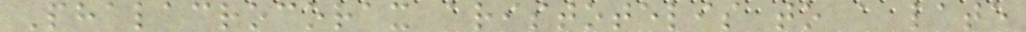Phalacrocorax aristotelis to a late
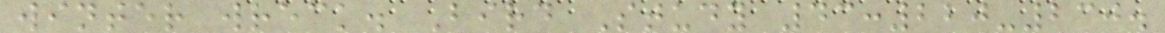winter wreck. Bird Study 43:220-230.
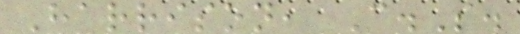Harrison, C.S.
